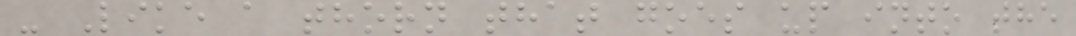- Like a thorn that goes up into the
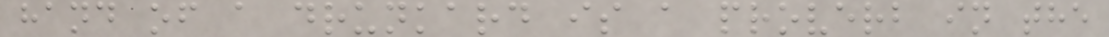hand of a drunkard is a proverb in the
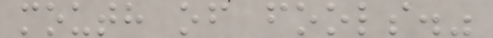mouth of fools."
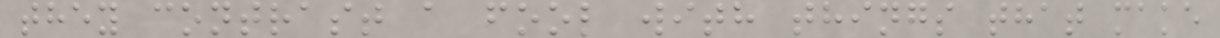they contrast a fool with things that make
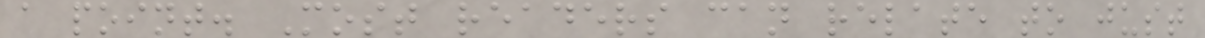a point. Most readers can relate to just
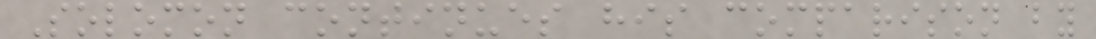Solomon continues his comparison by
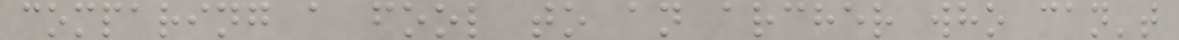comparing a fool to an archer who can't
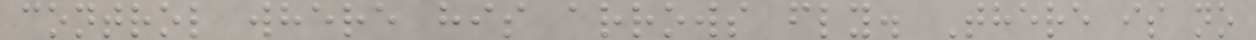control where his arrows fly. There is no
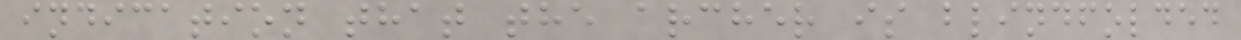indication that the archer is blindfolded
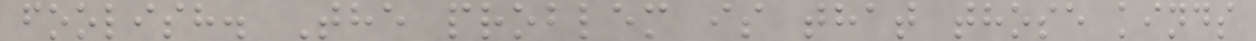foolish. The problem is that those kinds
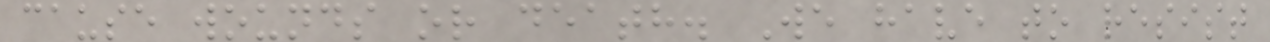cause wounds or death. We have to resist
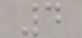4
